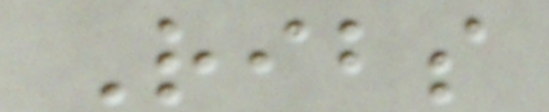Ribs
